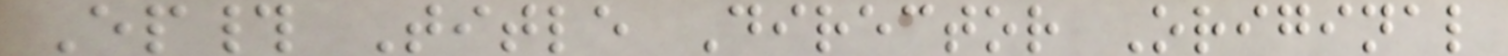Ep# Title Director Original
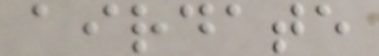airdate
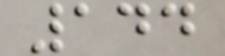144
